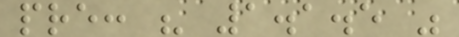pre: " 1.1.5 "
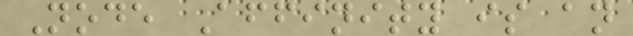Node Affinity is an
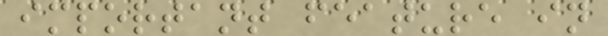important feature in
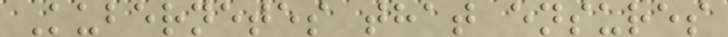Kubernetes that ensures
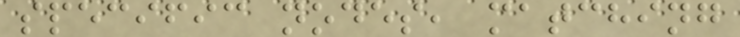specific nodes, matching
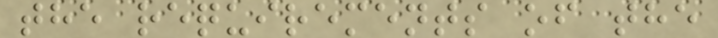the requirements of the
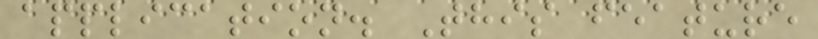application. This feature
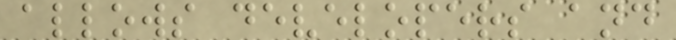allows developers and
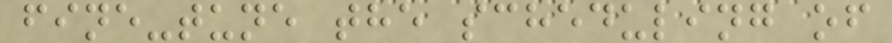fine-tune the scheduling of
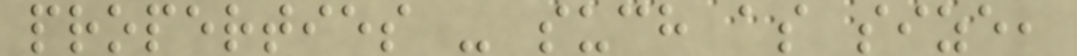properties - such as size,
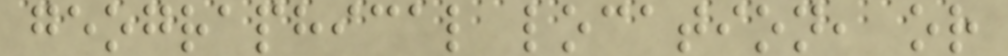geographical location, or
